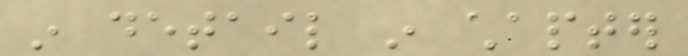in detail in chapter
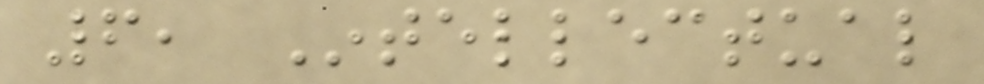6, Intellectual
